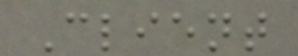Client
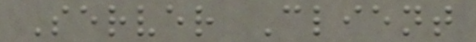Server Client
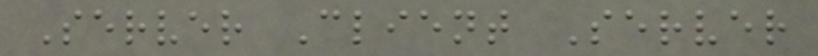Server Client Server
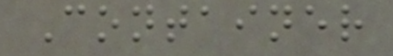Container
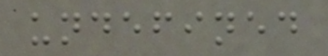undefined
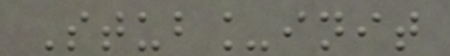Stub_init
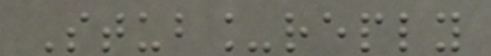Stub_reply
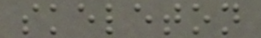skeleton
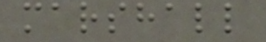marshall
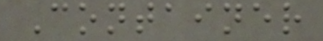Container
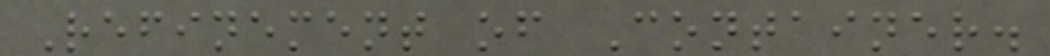Refinement of Container.
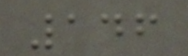146
